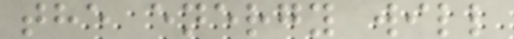the energy will
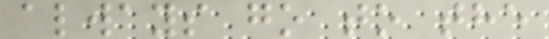always go to the
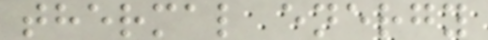thermal energy
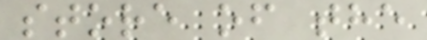store of the
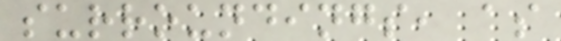surroundings, as
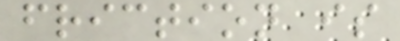friction is
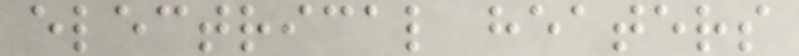electrical heaters
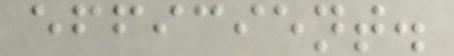efficient.
